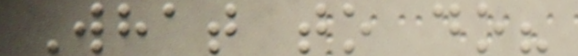What to do?
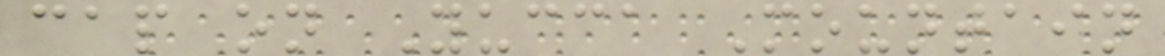cap on Yucca Mountain
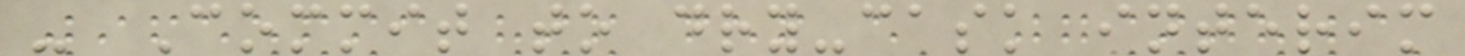- Commit to dry-cask interim
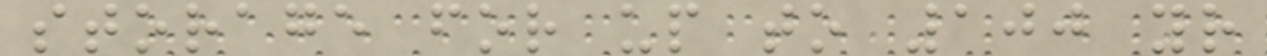storage for up to 100 yr
